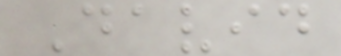David
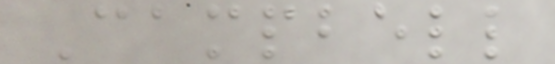Campbell
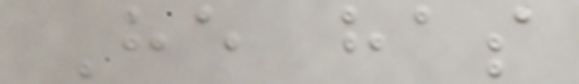He has
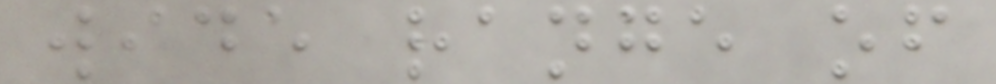wide range of
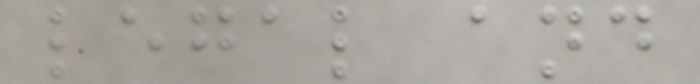legal and
